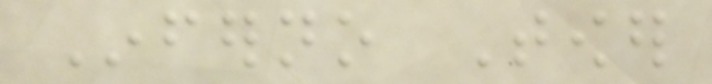Inferno Tower
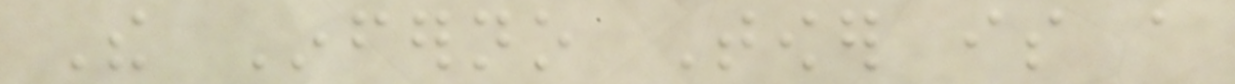The Inferno Tower is a
